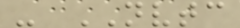- NVTC
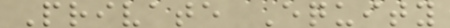Private Equity
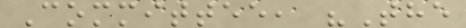Committee, "The
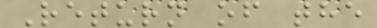Return of the
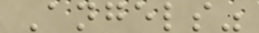Angels"
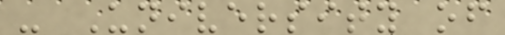- University of
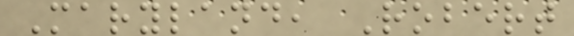Maryland, Robert
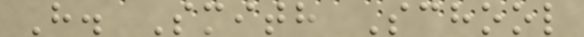H. Smith School
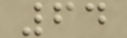64
